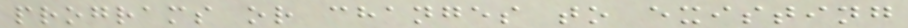programs or changes to existing
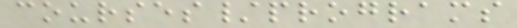courses/programs
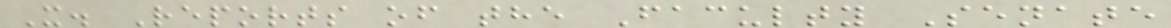X. Reports of the Faculty Senate
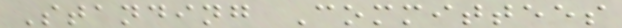Standing Committees
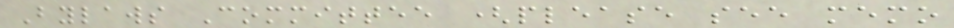Bylaws Committee (please see memo
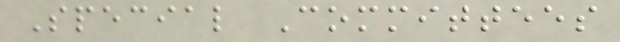Special Committees
